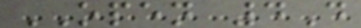OPEN 4D
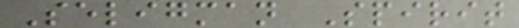Seligman Spirit
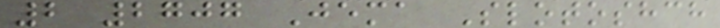2 2707 Jema Slotoshch
